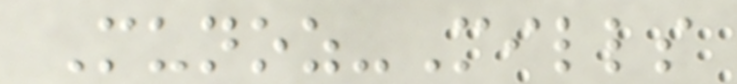Munoz-Mills
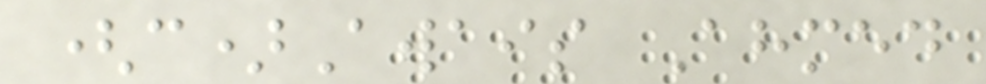(c)Awais Ahmed
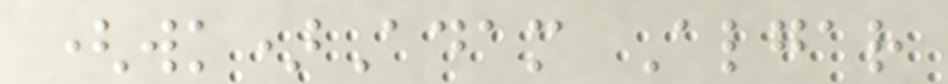(wk)Adam Algar
